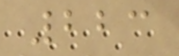223
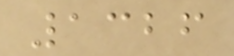1326
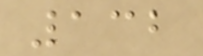132
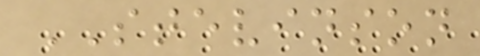STEVINSON
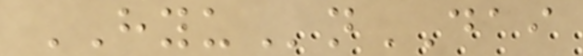HYUnDAI
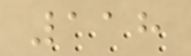118
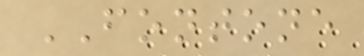FONTONE
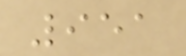951
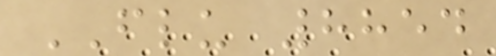FLU 8854
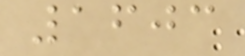1603
